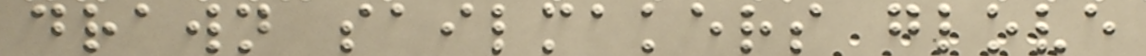drawn sailmakers glove
